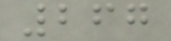267
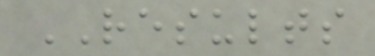RESULTS
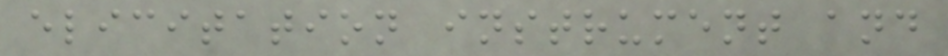elicitation instrument and
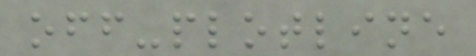off-plotline
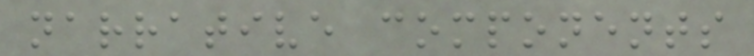narrative components
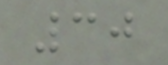30
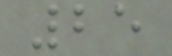25
